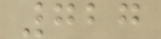727
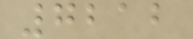7212
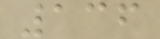136
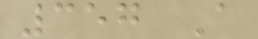357 A
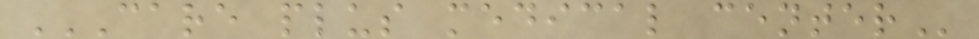CARE PLUS MEDICAL CENTER
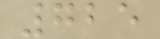725
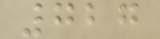727
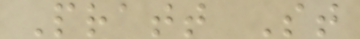Pratt St
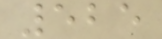525
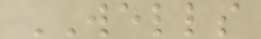WELLS
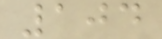104
